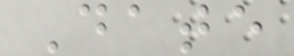Date
